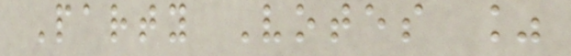Party Votes %
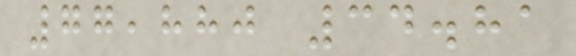77,880 34.81
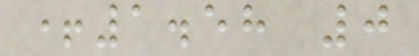+1.58 0
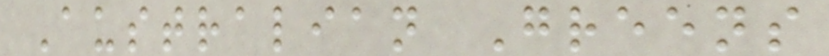Australian Greens
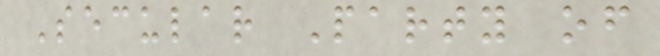Secular Party of
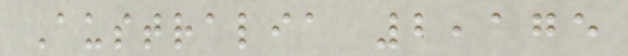Australia 2,175
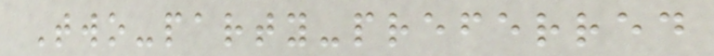Two-party-preferred
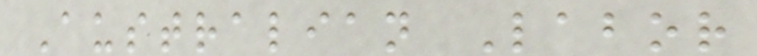Australian Labor
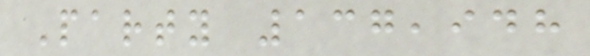Party 137,948
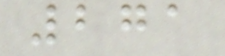271
